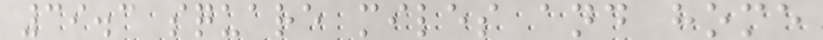39.3 square miles and home
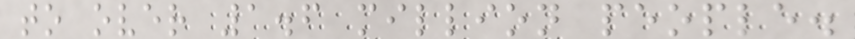to over 1.6 million people.
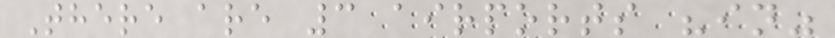There are 3 airports "in"
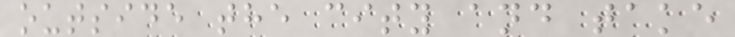outside the city and take
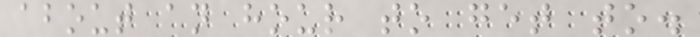about an hour to get to.
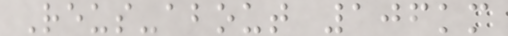Reus-about 106km
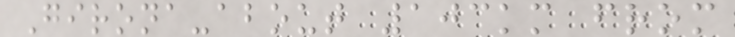Girona-about 103km from
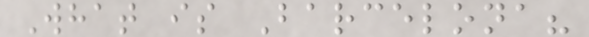What is Barcelona?
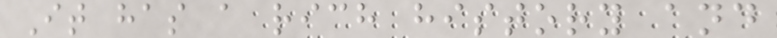It has a rich history and
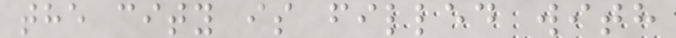the city is filled with
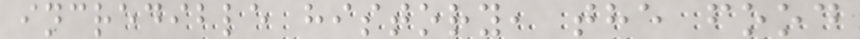incredible history, the food
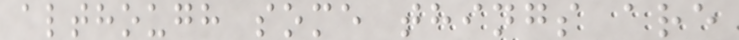although some things are
